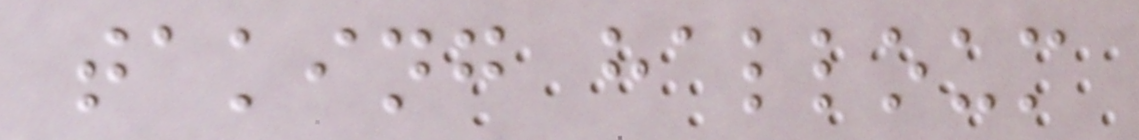taking halloum
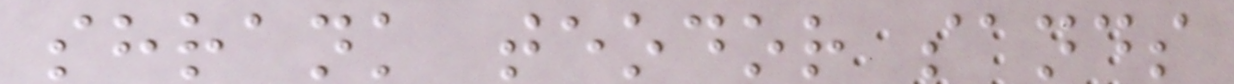shrank teodor sands
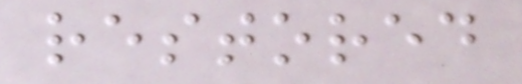restored
